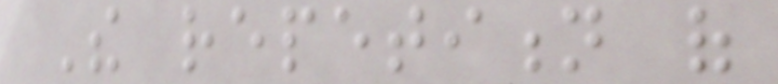The repetition of
